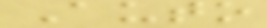Auto
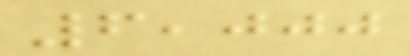6,000
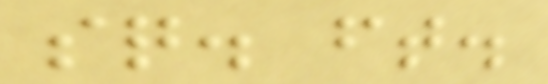sq. ft.
